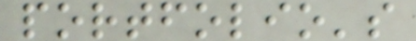portfolio's
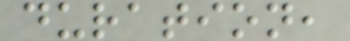duration,
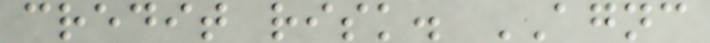credit risk. AGNC
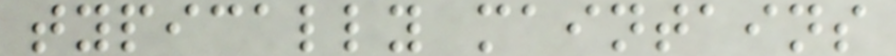typically maintains
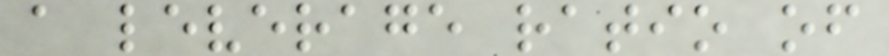a leverage ratio of
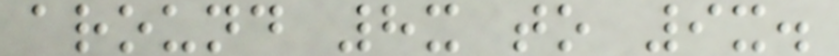around 8x to 9x.
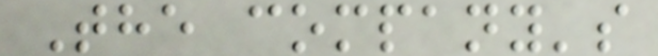The company's
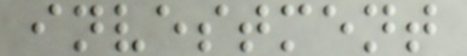investment
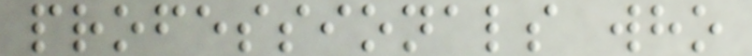professionals who
